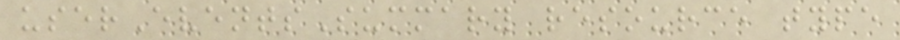userEventsSummary resource type
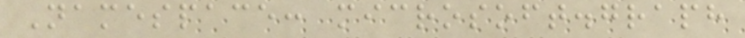Namespace: microsoft.graph
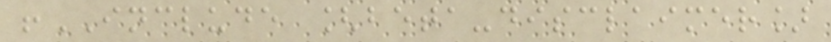!INCLUDE [beta-disclaimer]
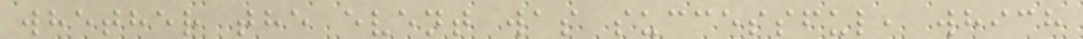whether the event was successful, which
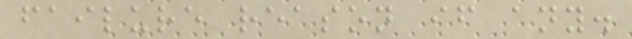failure reason if any.
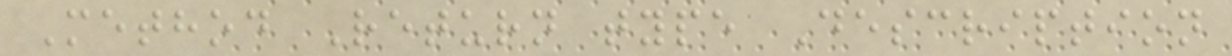Method Return type Description
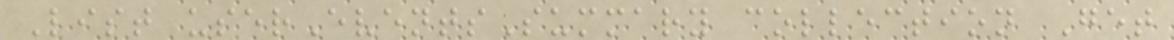List userEventsSummary collection Get
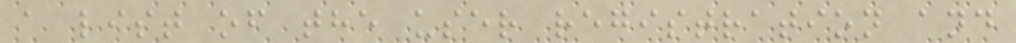a list of the user registration and
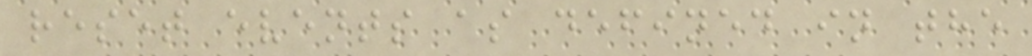reset events as defined in the
